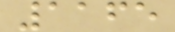1165
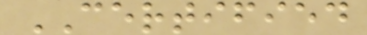CERTIFIED
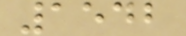1542
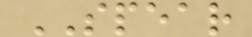SPEAR
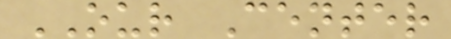OUR Center
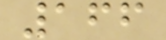166
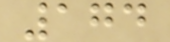174
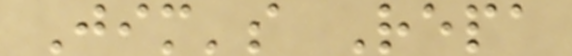Jim's Repa
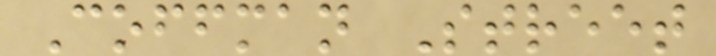Coffman Street
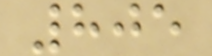805
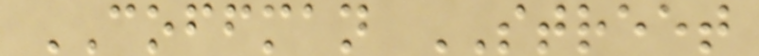COFFMAN STREET
